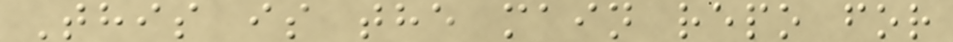This is the main repo for
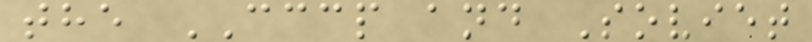the CCCP and Soviet
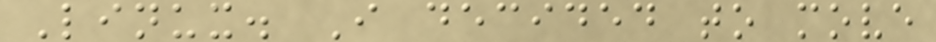Linux. I decided to move
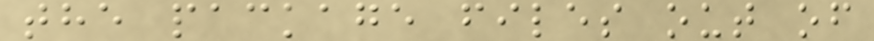the package files out of
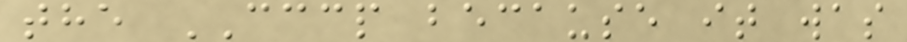the CCCP because it was
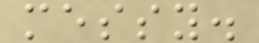messy.
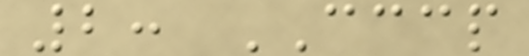2: CCCP
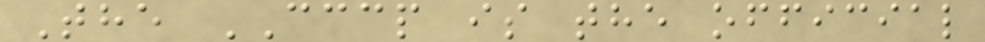The CCCP is the official
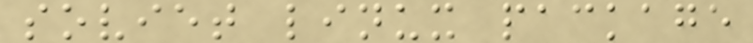soviet linux package
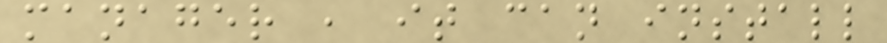manager , it can install
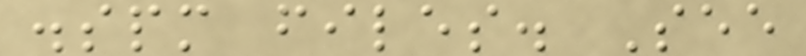.spm files. See
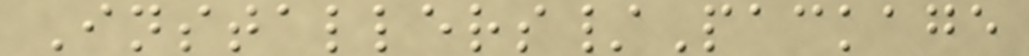Installers/Package
